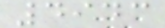4943
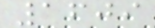1609
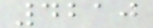4210
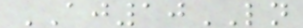AJ10LN
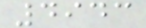4943
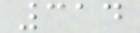314
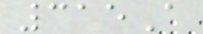315A
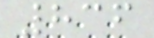836
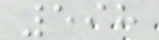598
